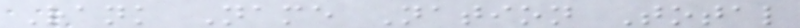Rank Name Nation Total
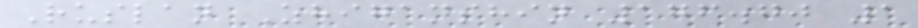Ruslan Zhiganshin 176.70 1
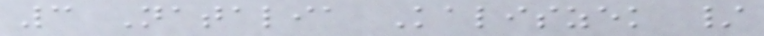3 Natalia Kaliszek /
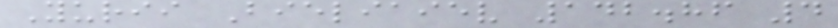Yurii Bieliaiev 142.86 4
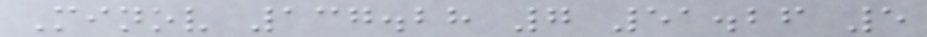Minov 137.28 7 51.26 5
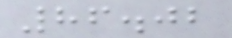86.02
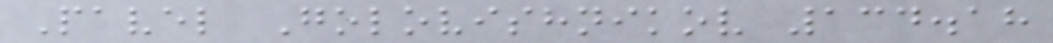Pavel Golovishnikov 134.18
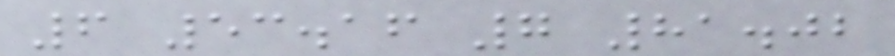6 53.16 7 81.02
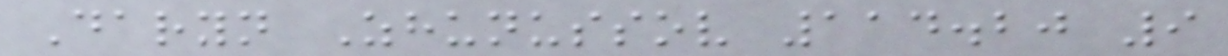Daryn Zhunussov 114.20 9
